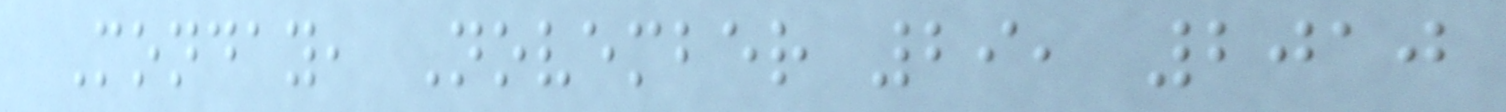Monday, November 29, 2010
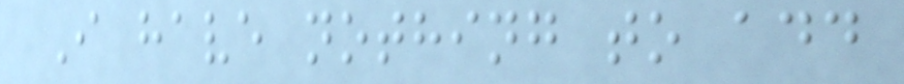I have nothing to add
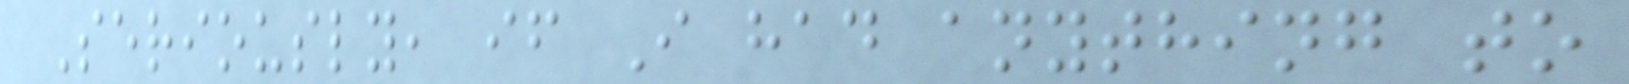Seriously, if I had anything to
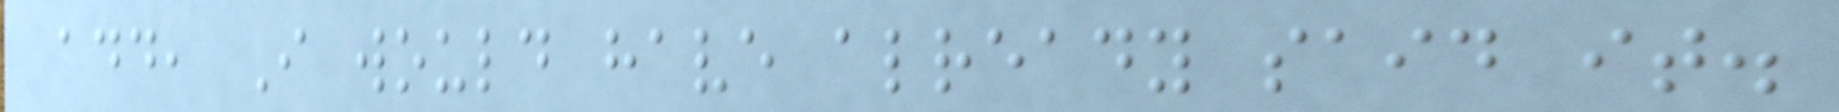add, I would have already said it.
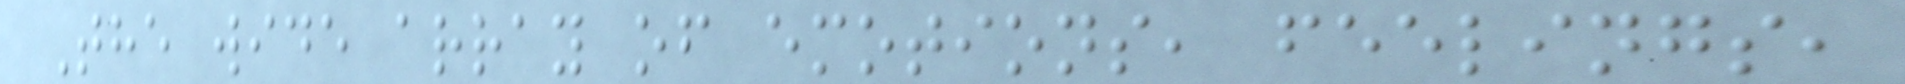The wide array of emotions, feelings,
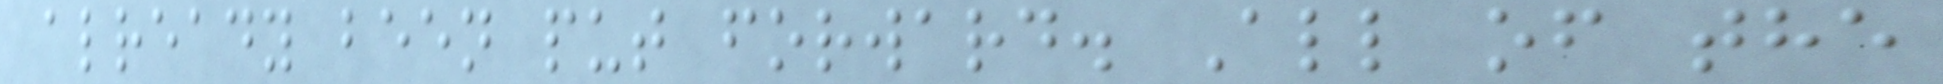already been put forward. All of the
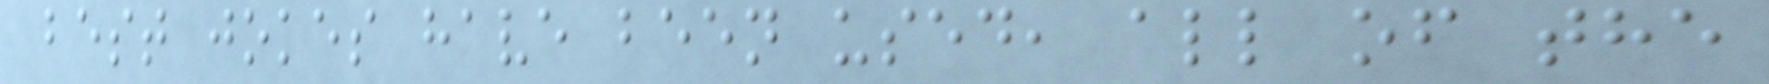best jokes have been used, all of the
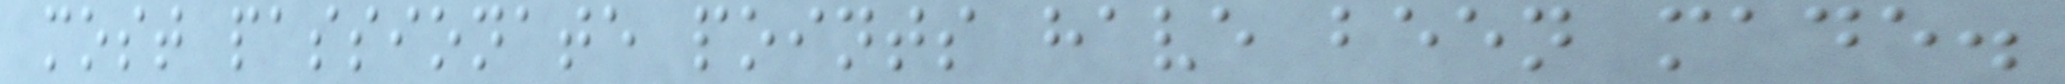most passionate points have been made.
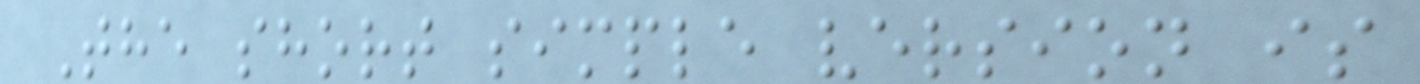The short simple version is
